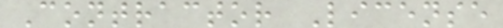Contractor License
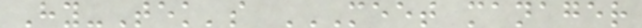Hy-Tek's MEET MANAGER
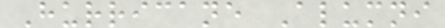Hurricane Alumni
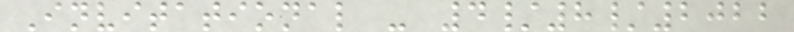Invitational - 4/8/2022
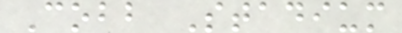Cobb Stadium
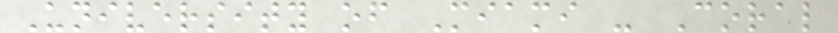University of Miami - Coral
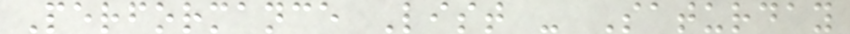Performance List - Saturday
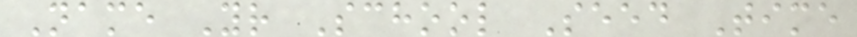Name Yr School Seed Time
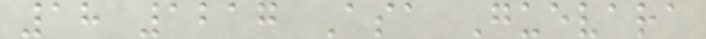18 1217 Asa Guevara
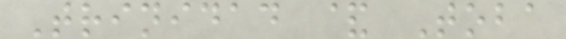Trinidad & Toba
